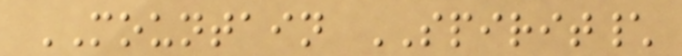MOUNTAIN SPIRIT\
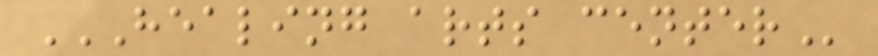HEALING ARTS CENTER
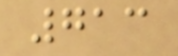713
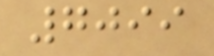7099
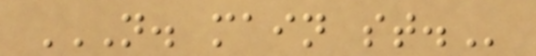N. MAIN ST.
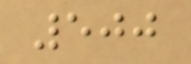500
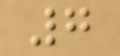7
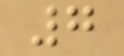7
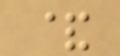&
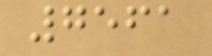7561
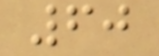60
